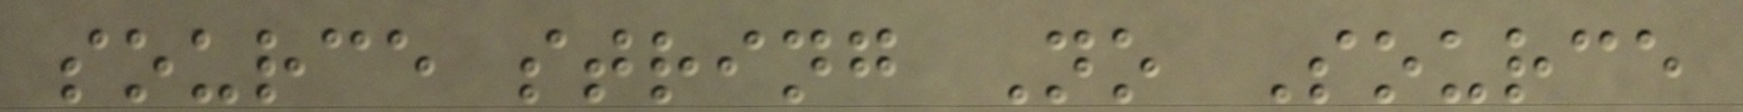source string No Source
